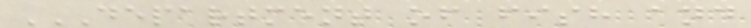DEPARTMENT OF FISH AND
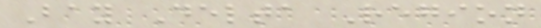Bay Delta Region
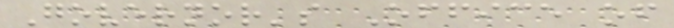Governor's Office of
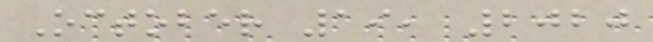October 19, 2020
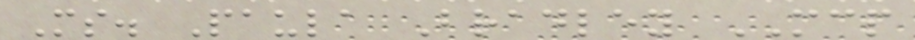Ms. Paula Bradley MCP
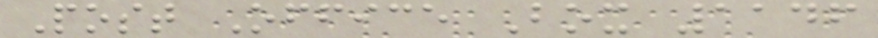Post Office Box 1146
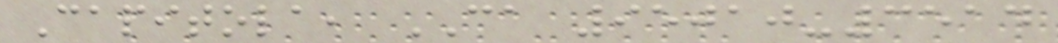Capitola, CA 95010-3514
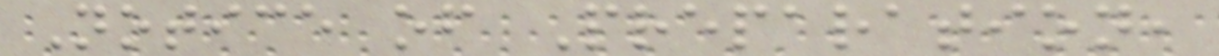Notice of Preparation,
